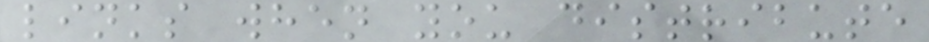links when you distribute
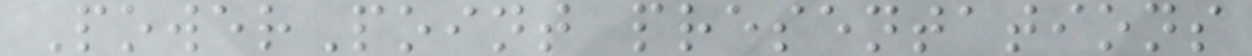PowerPoint presentations
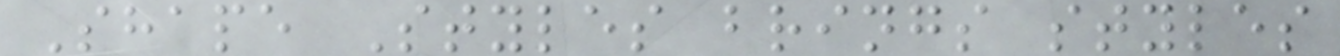Shape Styles brings styles
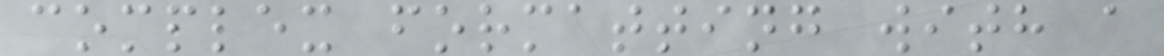complex formatting with a
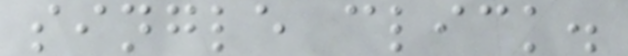single click.
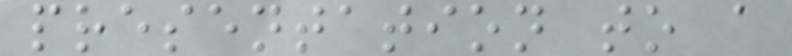presentation to a
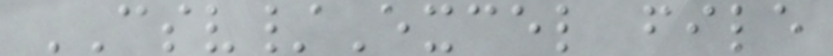CSV/Excel file
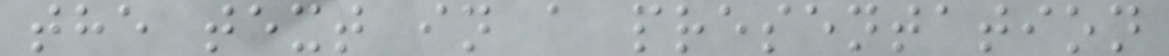the text in a presentation
